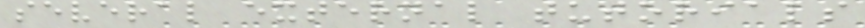several external tutorials
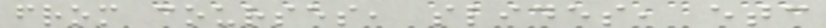from courses, slides, etc
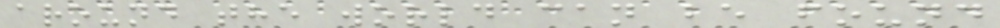around the world can be found
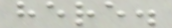here.
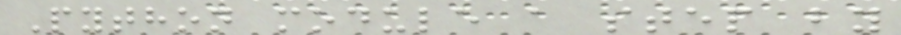Python module a step by
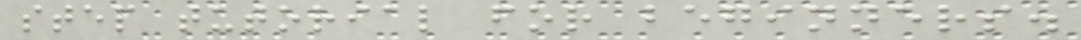step tutorial for beginners.
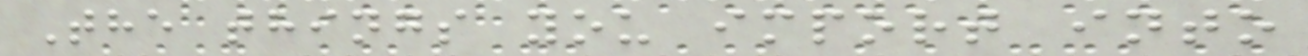The things you import into
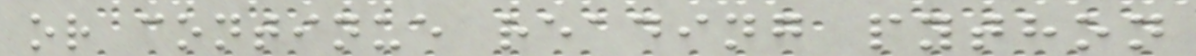or continue reading python
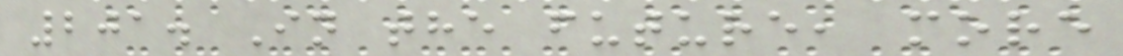201. In the future, more
